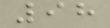98
